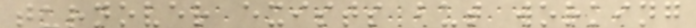turnover exists but working
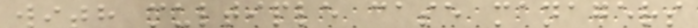with multiple case managers
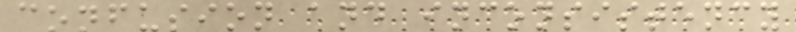confusion and inconsistency
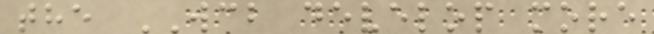the WCB develop more
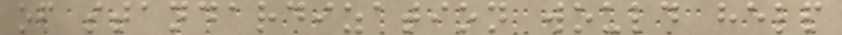of standardization would help
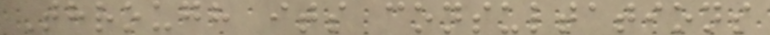Through its consultations
